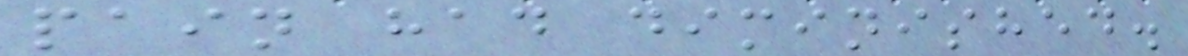pain had diminished.
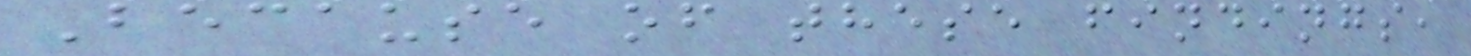Because of these findings,
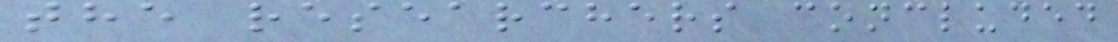the researchers concluded
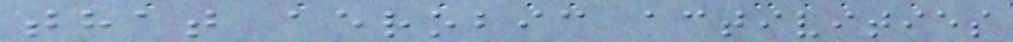that aerobic activities
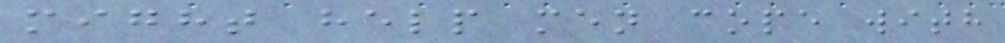might help men cope with
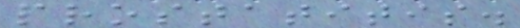prostatitis.
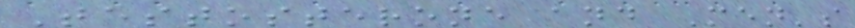Testosterone and Men's
